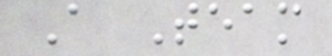A Team
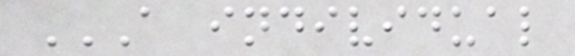A INDIVIDUAL
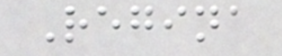Regina
